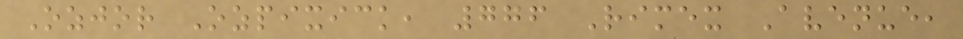Ozjor Ozpixick, 776 Rimex Avenue,
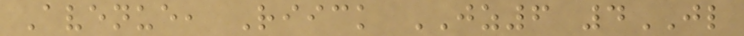Avenue, Riick JZ6 4JL
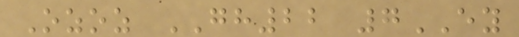Ozoz GH22 7EY
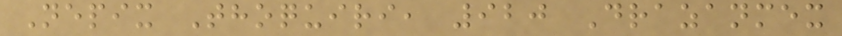Nepix Thoquiri, 920 Drazanmex
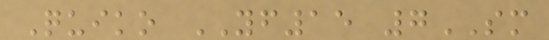Quiko YF15 7SM
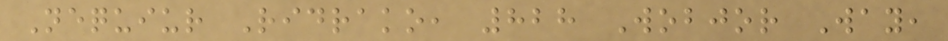Nequiur Ridrako, 828 Wobjor Way,
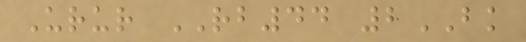Urur RB44 2BK
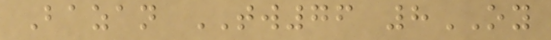Bazan TW76 8OY
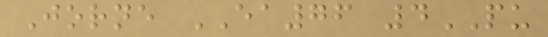Jorne EA76 4PU
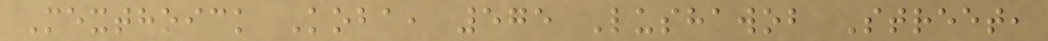Mexthoick Koba, 575 Lushawob Street,
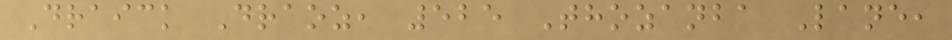Draick Draoz, 525 Thozanba Lane,
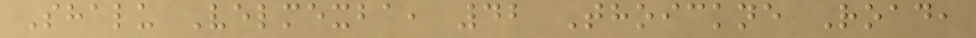Shalu Velmexba, 42 Thoickne Road,
